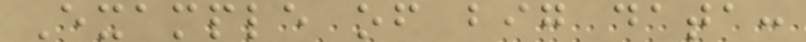Example of big data:
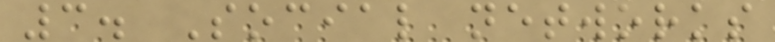3. Social networks
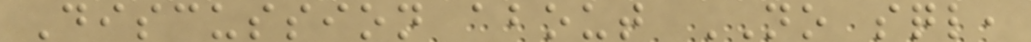Discussion about NO sql,
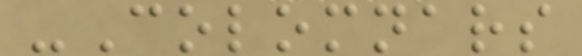-Colomnars
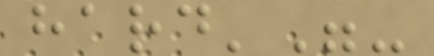hard'"-
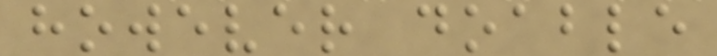however doable
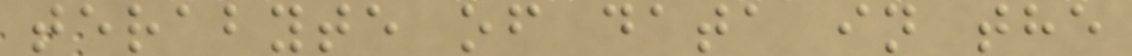terabyte of data in the
